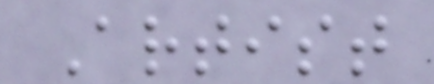Artist
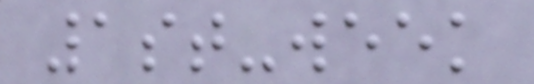1st-week
